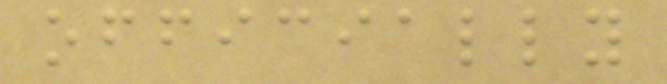officially
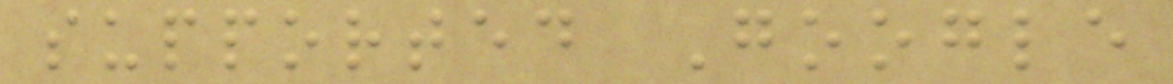supported Google
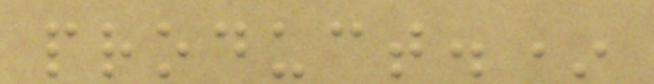product.*
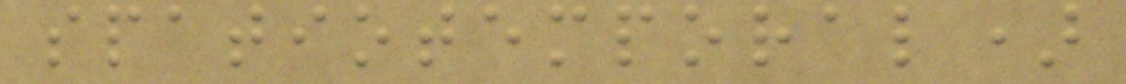spatiotemporal)
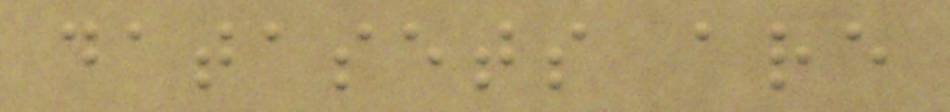datasets are
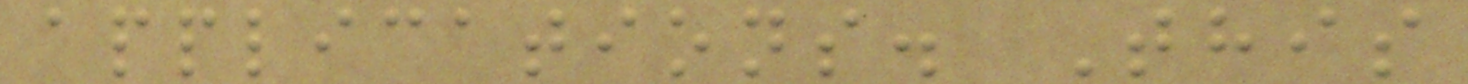applications. This
